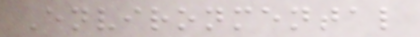Environmental
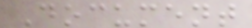Document
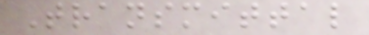Transmittal
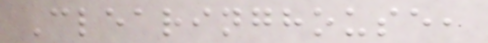Clearinghouse,
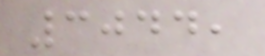3044,
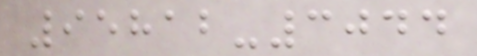95812-3044
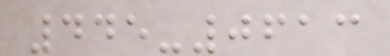445-0613
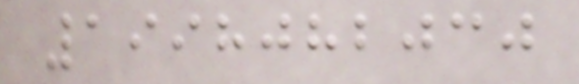1998082030
